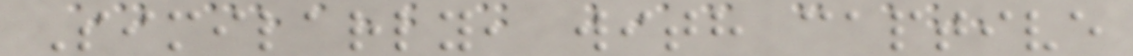Similarly, with captive
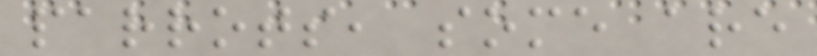parrots, some are
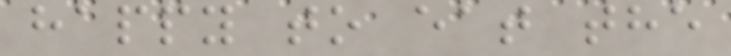happy to eat the
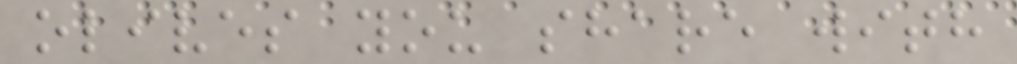olives you share with
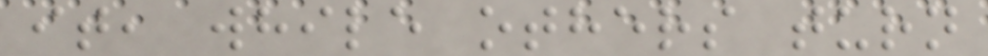it, while others turn
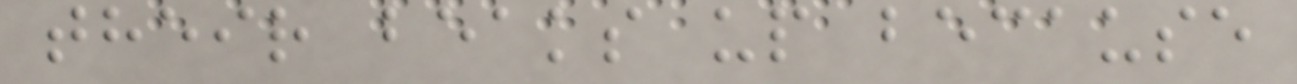their beaks up because
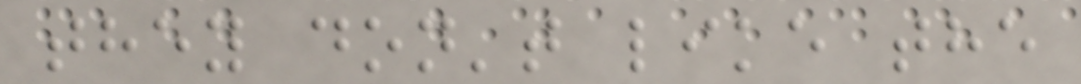they don't like the
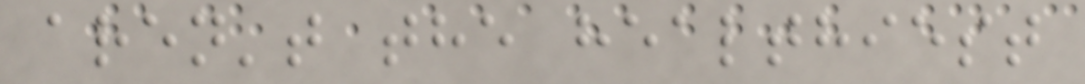aren't the healthiest
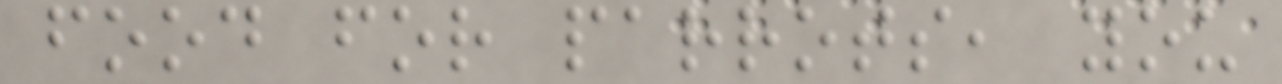food for parrots, you
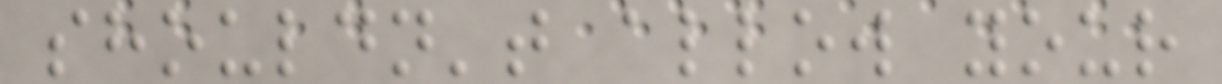shouldn't allow your
